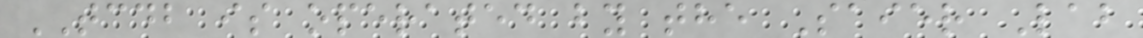TCDB is operated by the Saier Lab
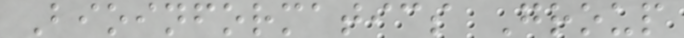Bioinformatics Group
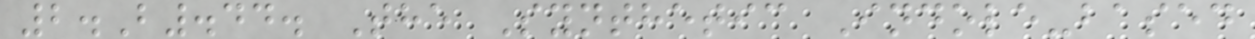2.B.44. The Synthetic Indole-based
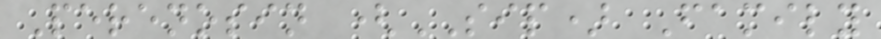Perenosin (SIP) Family
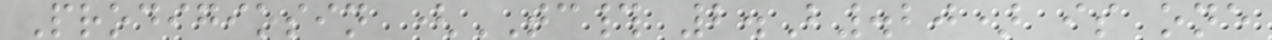Prodigiosin (TC# 2.B.20) is one
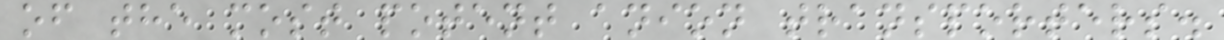of the most potent anion transporters.
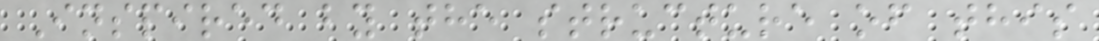Inspired by the structure of this
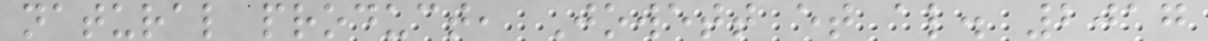natural product, Jowett et al. 2017
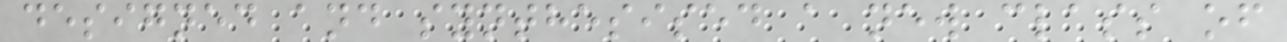designed and synthesised a new class of
